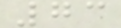73
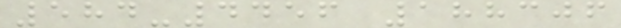584-4456 188306
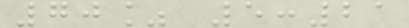70% 5:21
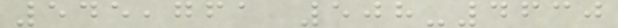545,761 508-4630
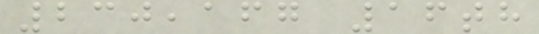230,167 16th
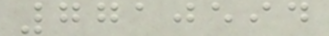7710594
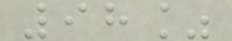98%
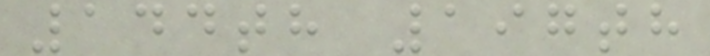144th 197th
